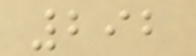292
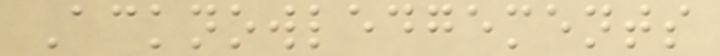Acknowledgements
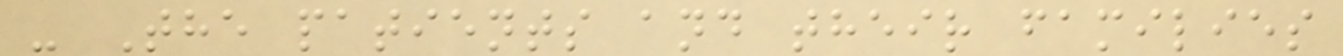- The patients and their families
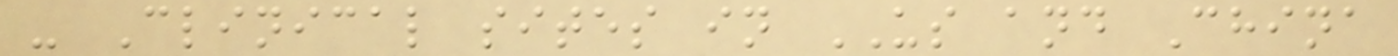- Clinical sites in US and China
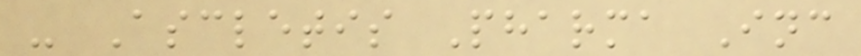- Ascletis Pharma Inc
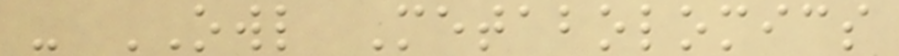- OWL Metabolomics
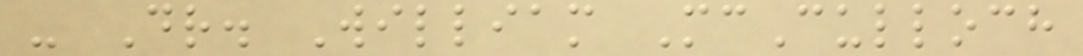- Dr. William McCulloch
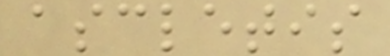ascletis
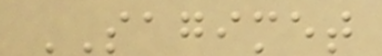SAGIMET
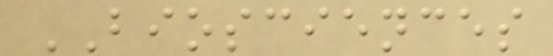BIOSCIENCES
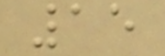15
